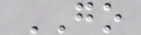GO
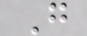G
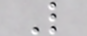L
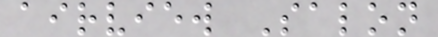airview Salon
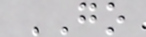GO
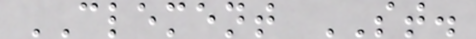CLEMENT ST.
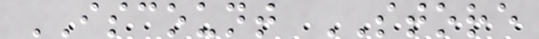ISCOUNT STORE
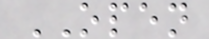OPEN
